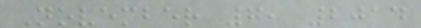November 7, 2014
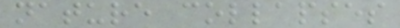nature collapses
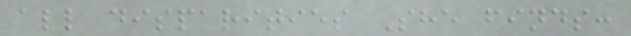all disparities She finds:
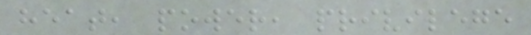heat, power, privilege
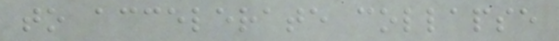to accelerate collapse
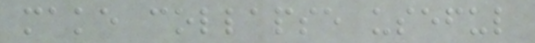make collapse useful
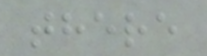there
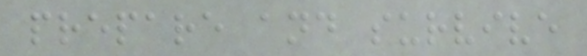prepare and survive
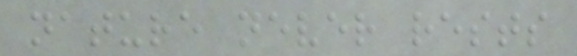nature never rests
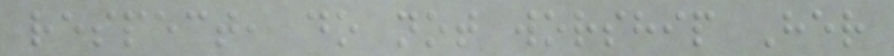respect, do not worship Her
